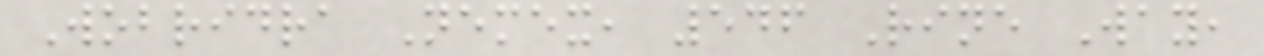Wobridra Nemex, 546 Rine Way,
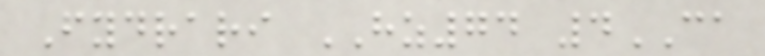Fydrari HZ74 4CA
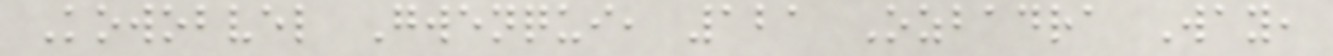Kowobvel Gwenqui, 121 Ozbadra Way,
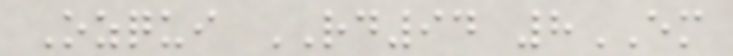Ozqui RD94 8EM
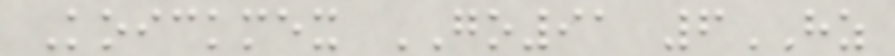Koickmex GO91 6HZ
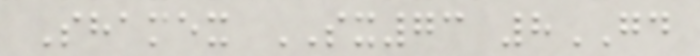Shamex SX73 8GD
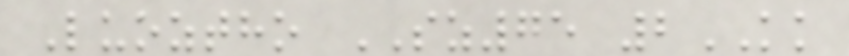Luoztho SZ75 2KK
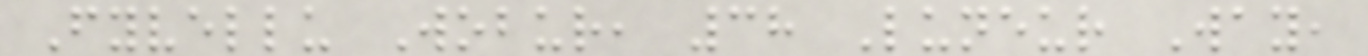Fyvellu Wobur, 38 Luneur Way,
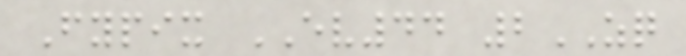Fypix EV44 2ZQ
